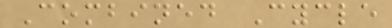Combined Cycle
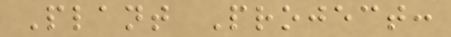Plant Project:
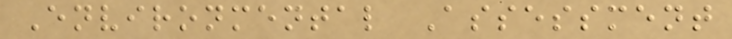Environmental Assessment
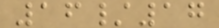16/17
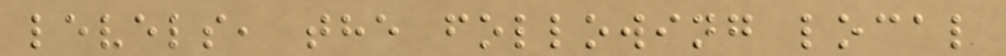levels, the following local
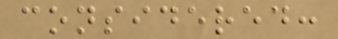considered:
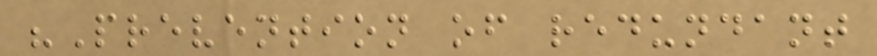"Prevention of redundant
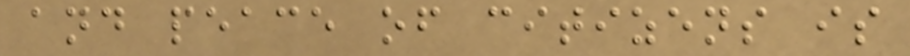and peace of citizens is
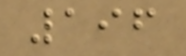196
